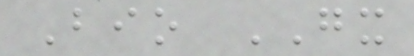Bio GX
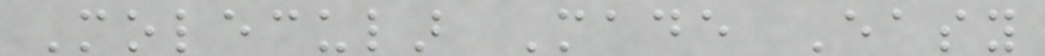Molecular Made Easy
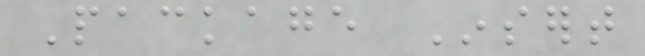Package Insert
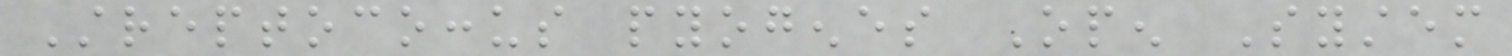Streptococcus pyogenes Open System
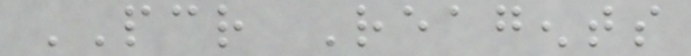PCR Reagents
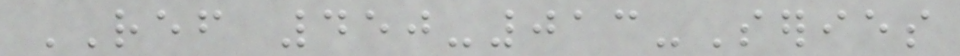REF 450-013-Series
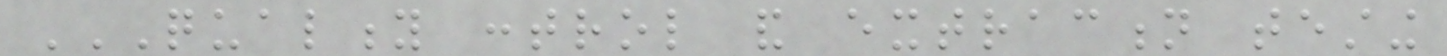QUALITY CONTROL AND EXTRACTION TESTING
